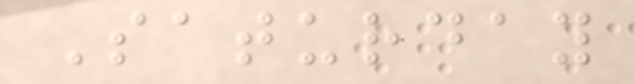Saturday
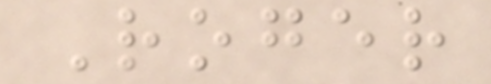Roger
